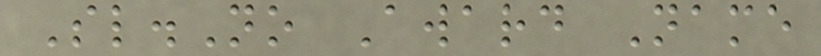Sl.No Award Name
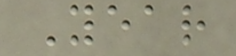Year
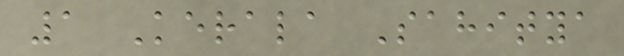1 Kerala Sahitya
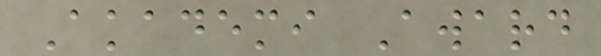Akademi Award
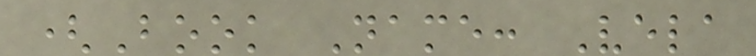(Book Name: Vela
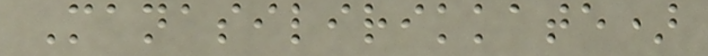Manasilirikkate)
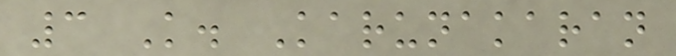3 K. Karunakaran
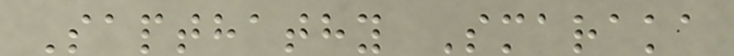Sapthathy Smaraka
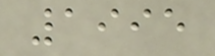1995
